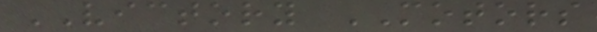VICTORY MOTORS
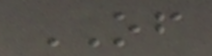OF
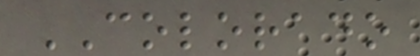COLORADO
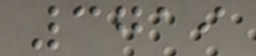3719
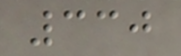330
